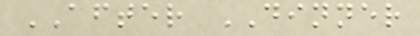AFTER DINNER
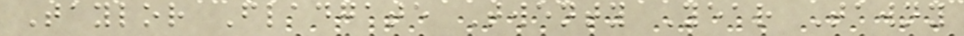Taylor Fladgate Twenty Year Tawny
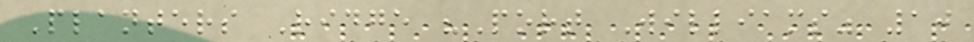Planters Ridge "Port Williams" 10
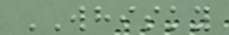WHISKY
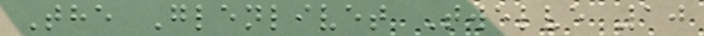The Glenlivet Twelve 10
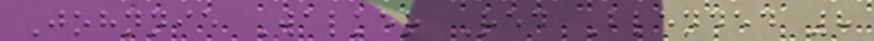Johnnie Walker Red Blended 8
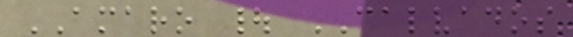AMARO | CALVADOS
